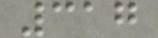317
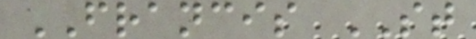FRANCIS ST
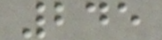245
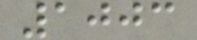1003
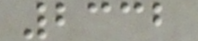2332
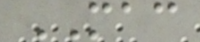MAC
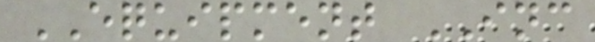EQUIPMENT INC
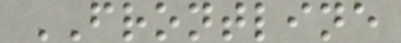FRONTLINE
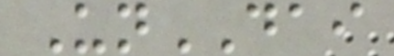UnDAI
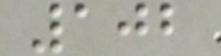102
